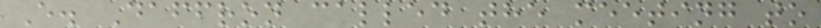E. Daffron called the meeting to
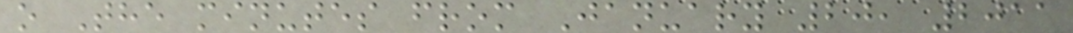o The minutes from January 20, 2011
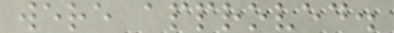were approved.
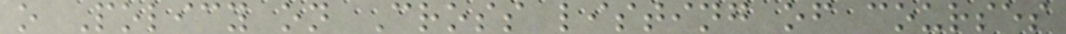o Policy on Cross listing of courses
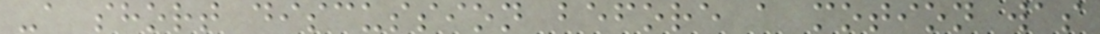-a short discussion before a motion was
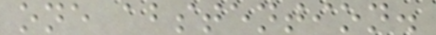one abstention.
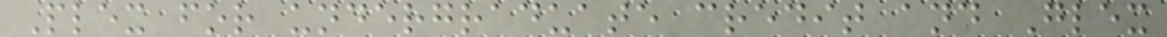Plex for undergraduate credit and Glex
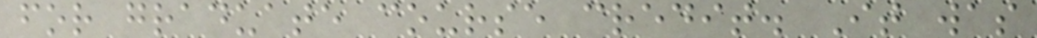for graduate course credit. It was
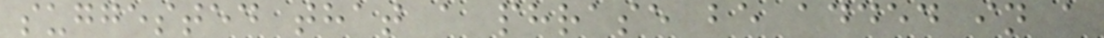suggested that a phrase be added in a
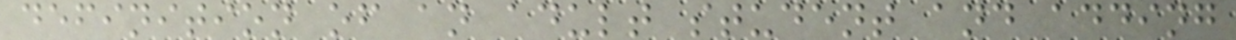definition of an adult student and adding
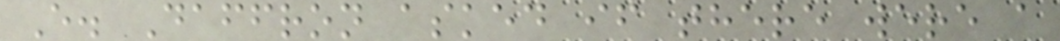E. Daffron asked if there were a
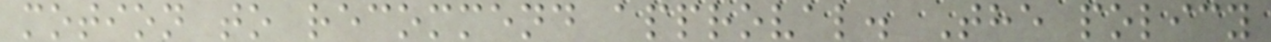motion to recommend approval. The policy
